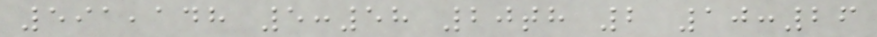591,148 5:58 20th 2 10:26
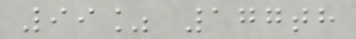99% 177th
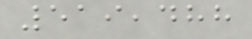519,488
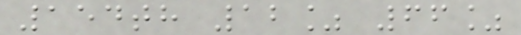154th 12% 66%
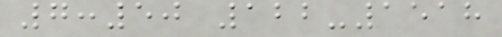7:50 122-1518
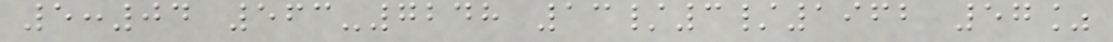5:04 563-7248 13/3/1962 57%
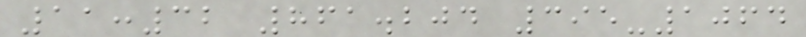11:32 861.204 395-1064
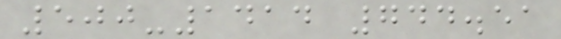500-1414 744.51
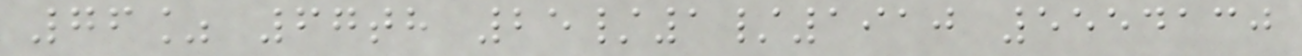76% 67th 25/1/1910 5554130
